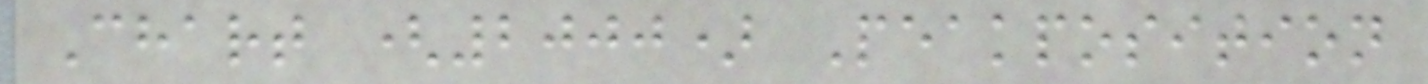Chart (2000) Peakposition
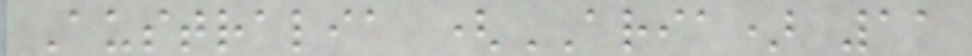Australia (ARIA) 11
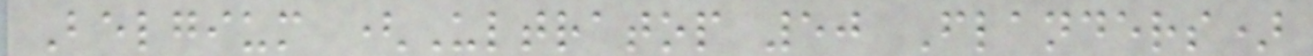Belgium (Ultratop 50 Flanders)
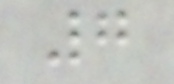7
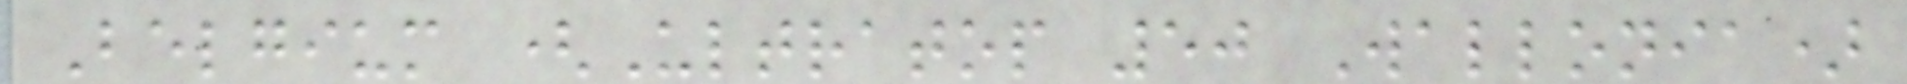Belgium (Ultratop 50 Wallonia)
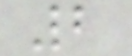2
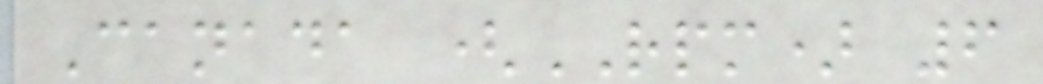Canada (RPM) 6
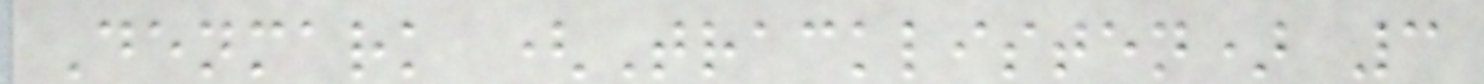Denmark (Tracklisten) 3
